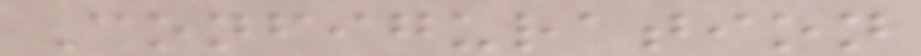Configuration
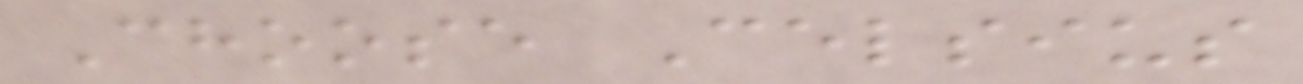Choose Celsius
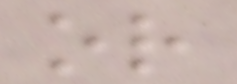or
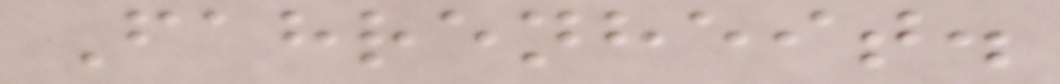Fahrenheit.
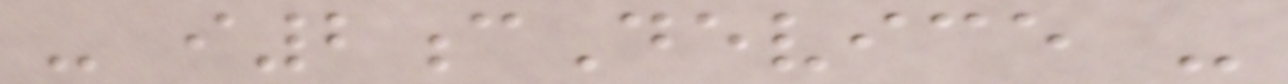- i2cDevice -
